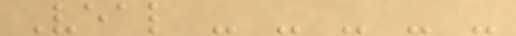Veal - - - - -
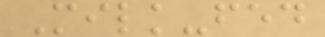Milk-fed
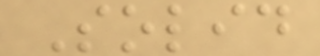Solid
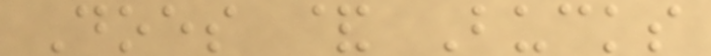Does & Bucks
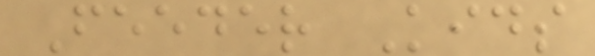Feeder Kids
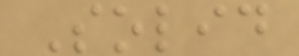Solid
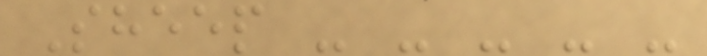Sheep - - - - -
